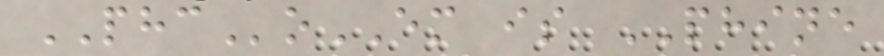PHCoEM is PHINE
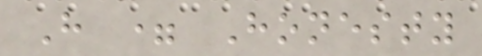H = Honesty
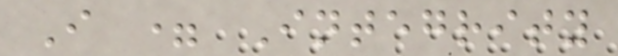I = Integrity
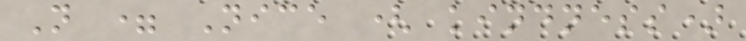N = Nice ( kindness)
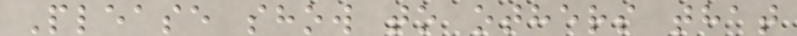Please show to others that
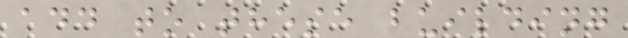add to these building
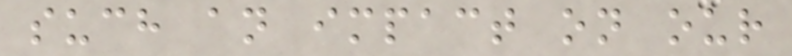such an impact on our
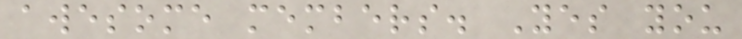awesome members. Yes you
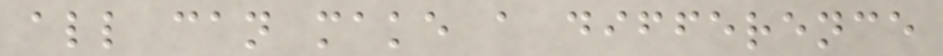all can make a difference
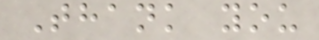Thank you
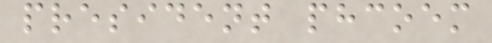president phcoem
